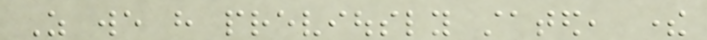As we have previously stated, there
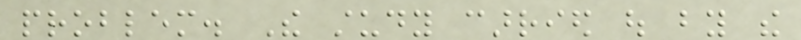problem. The study carried out by the
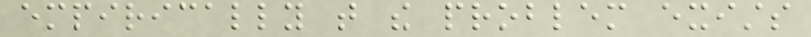empirically that the problem exists
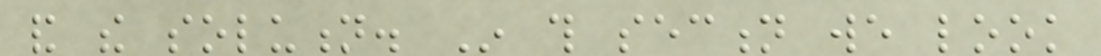and the solution. In this section we look
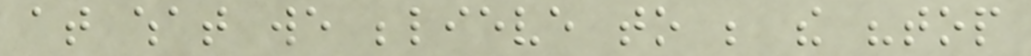at what we believe to be the "top
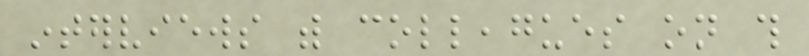interviews with colleagues on this
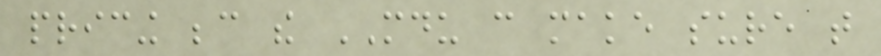pricing because the MDU can make sure that
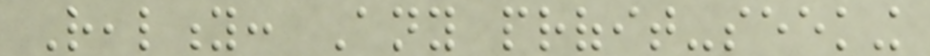Reality: Any profit-seeking
